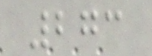273
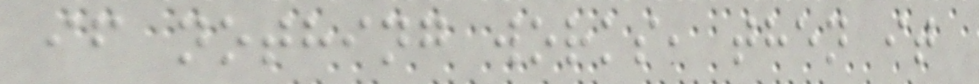if nothing works, then it
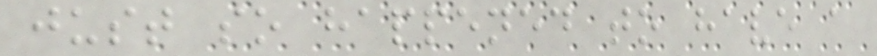just so happened to have a
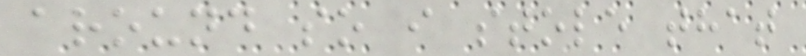around so i stole that
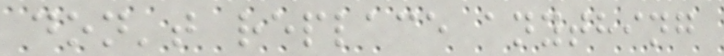don't replace anything
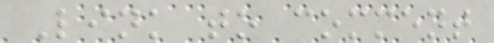Link to comment
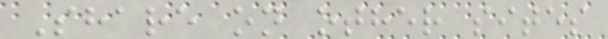Share on other sites
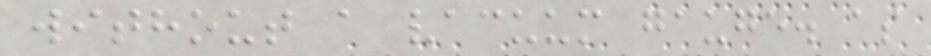without a vacuum gauge. as
